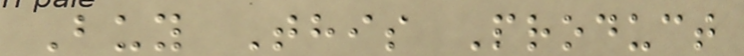Buy This Product
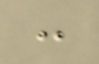:
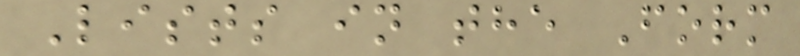Lists in the Form
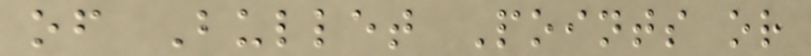of Bullet Points or
